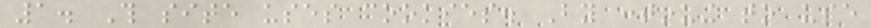1. This site uses cookies. By continuing to use
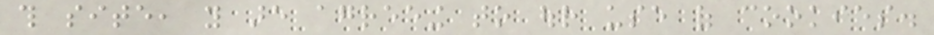this site, you are agreeing to our use of cookies.
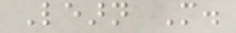Learn More.
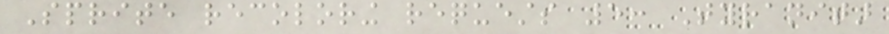Sprite recoloring requests 5: Tyranitar
